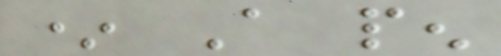* A pen
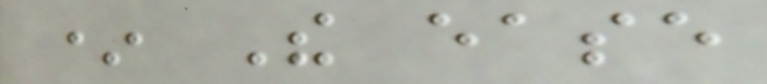* The ease
